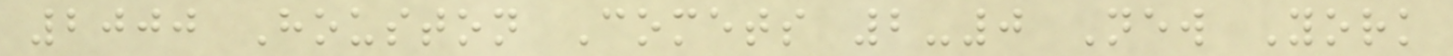2000 Houston Comets 2-0 New York
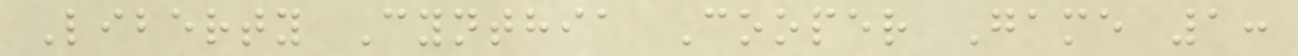Liberty Cynthia Cooper Game 1:
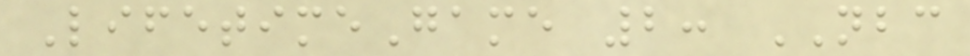LifetimeGame 2: NBC
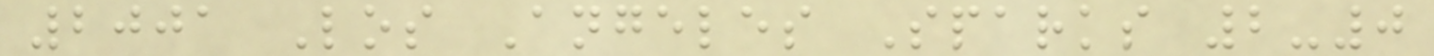2001 Los Angeles Sparks 2-0
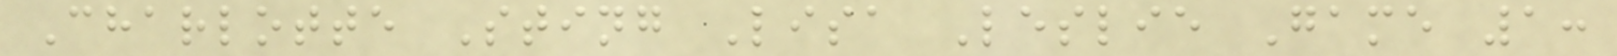Charlotte Sting Lisa Leslie Game 1:
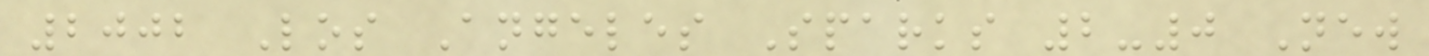2002 Los Angeles Sparks 2-0 New
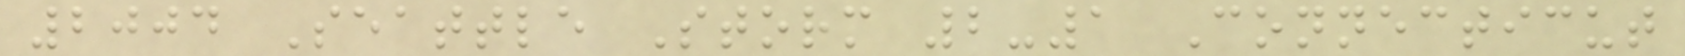2004 Seattle Storm 2-1 Connecticut
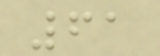61
